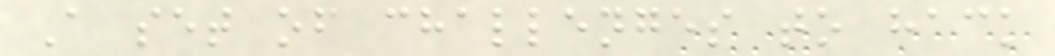A set of challenges to hack
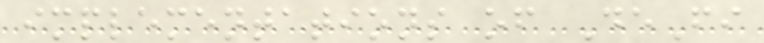implementations of DeFi
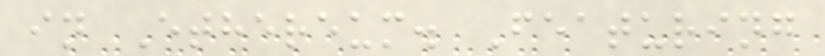in Ethereum. Featuring
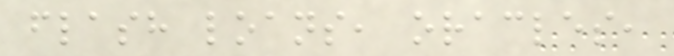flash loans, oracles,
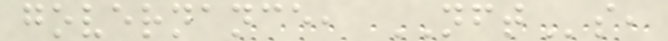governance, NFTs,
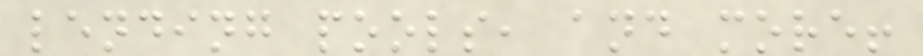lending pools, and more!
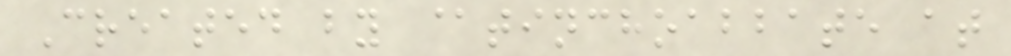Created by @tinchoabbate at
